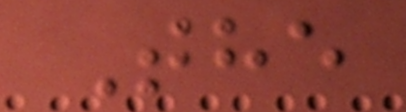The
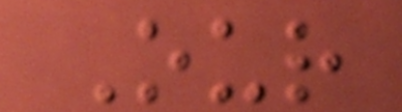Our
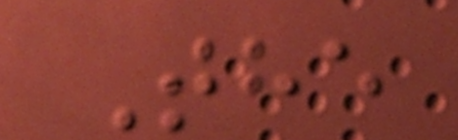The
